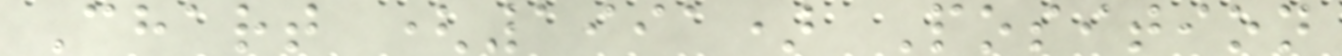Chart (1991) Position
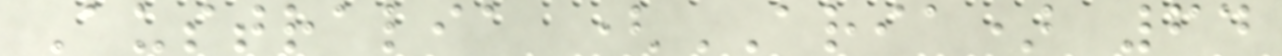Australia (ARIA) 64
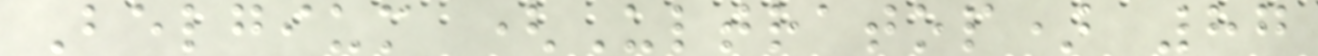Belgium (Ultratop) 87
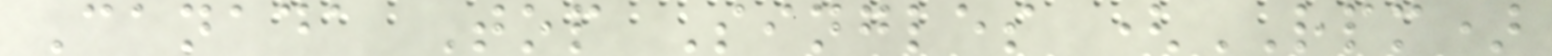Canada Top Singles (RPM)
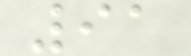91
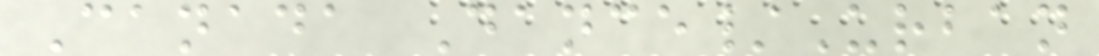Canada Dance/Urban
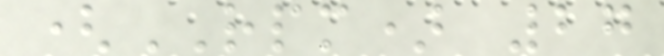(RPM) 27
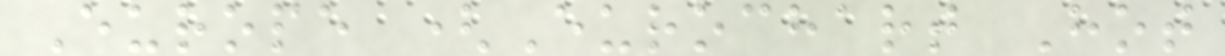Europe (Eurochart Hot
